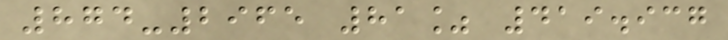874-2965 81% 419.937
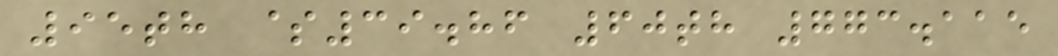95th $39.86 60th 773.115
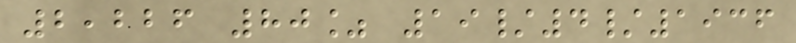2,226 80% 19/4/1936
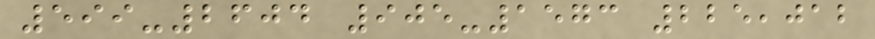599-2604 905-1573 225,012
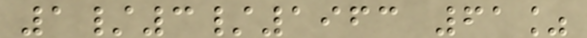1/3/1963 61%
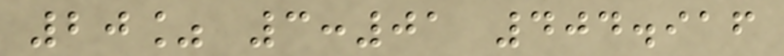20% 3:01 404.916
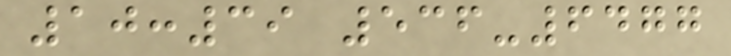10:39 536-6477
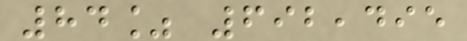84% 692,495
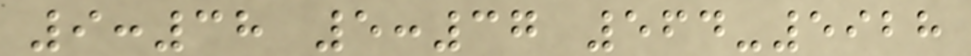9:38 5:37 564-5928
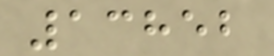13852
